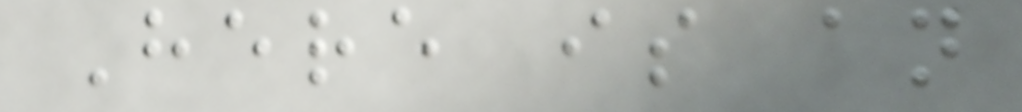Here is an
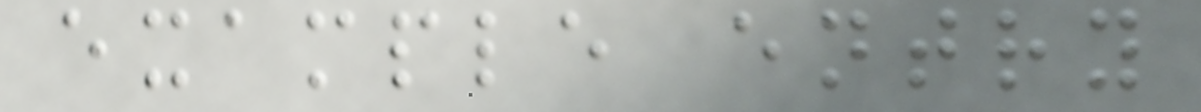example entry
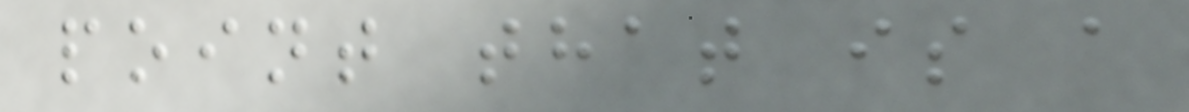point that is a
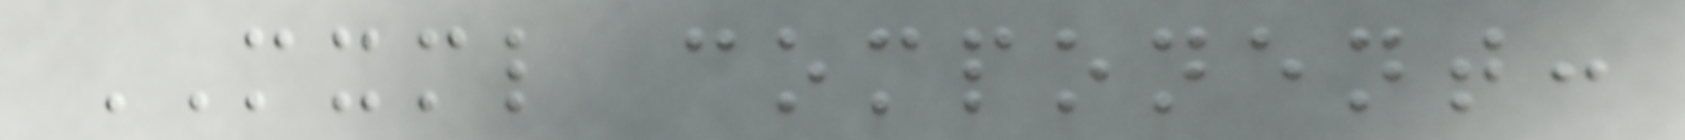MXML component:
